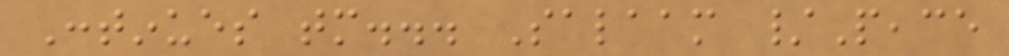Continues tomorrow... Salaam /Peace
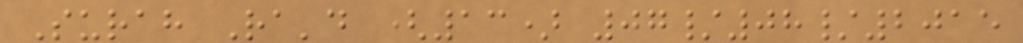Surah Ra'd (13) 07/08/2015
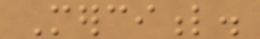Merciful.
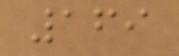169
